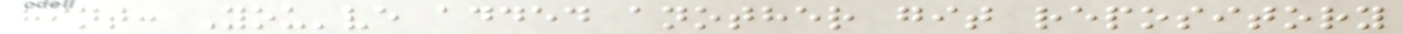hint: You've added another git repository
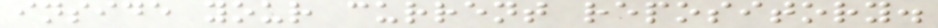inside your current repository.
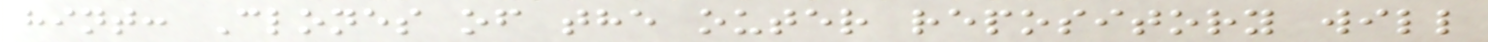hint: Clones of the outer repository will
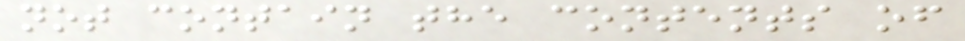not contain the contents of
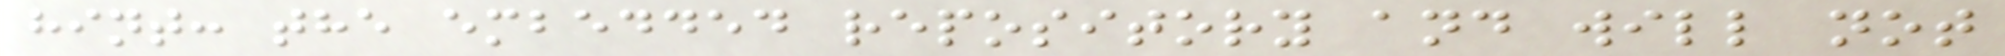hint: the embedded repository and will not
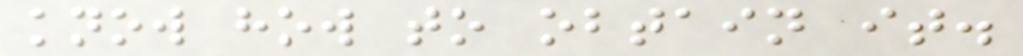know how to obtain it.
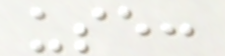use:
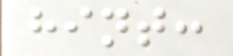hint:
